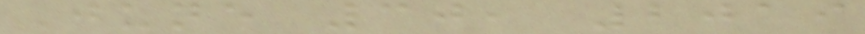June 30, 2019
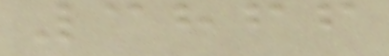3866
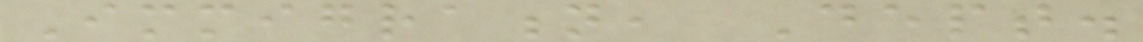Immigration, Dept.
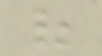of
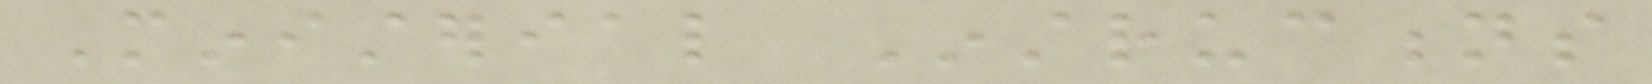Ministerial Instructions
